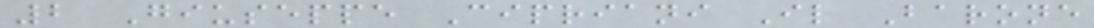2 Giuseppe Cipriani Il Barone
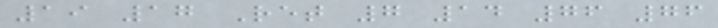19 17 Ret 7 14 76 76
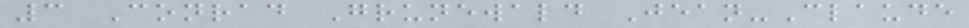3 Conrad Grunewald Jean-Claude
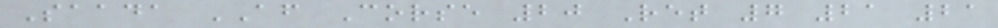Saada AF Corse 20 Ret 7 21 21
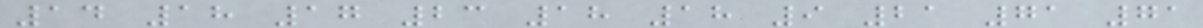14 18 17 23 18 18 9 21 71 71
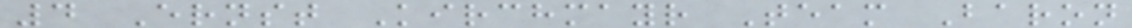4 Ernst Kirchmayr Team Baron
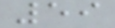59
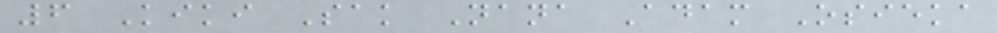6 Kiki Sak Nana Adam Osieka
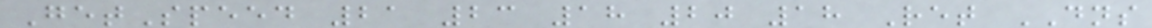GetSpeed 21 23 18 20 18 Ret DNS
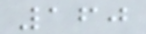160
